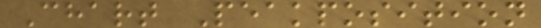Chart Peakposition
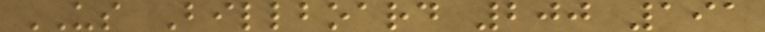US Billboard 200 191
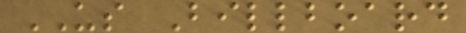US Billboard
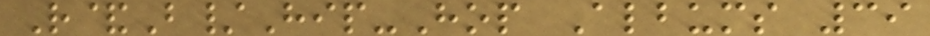R&B/Hip-Hop Albums 39
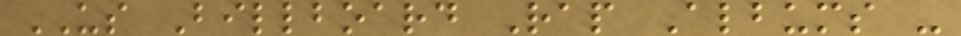US Billboard Rap Albums -
